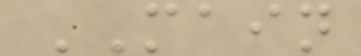MAIN
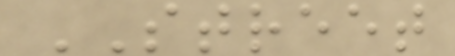STREET
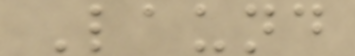Laund
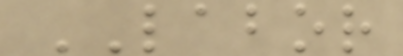LABOR
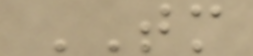TM
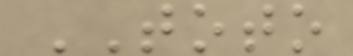TOTO
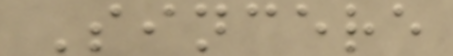Sincere
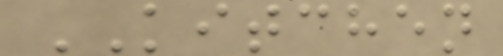KITCHEN
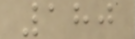180
